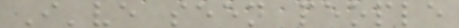I've seen people
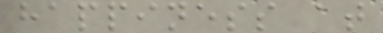happiness at
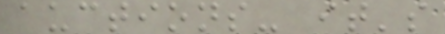auctions- it's
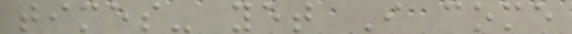times- yet I come
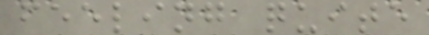feeling quite
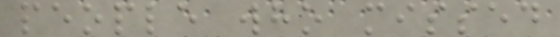people who missed
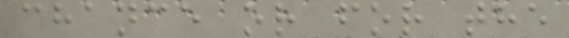chance or for the
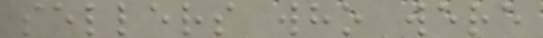sellers who were
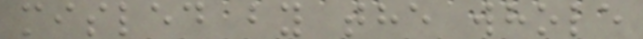misled by the whole
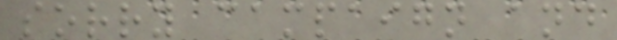sorry campaign and
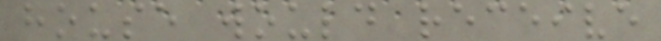house would receive
